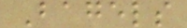Bagels
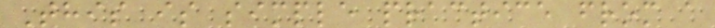This is simple practice from a
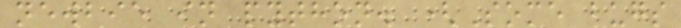newbie in python. (Some bugs
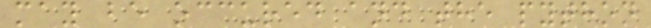may be occured and the python
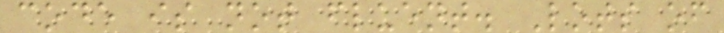code is not fluent. Lots of
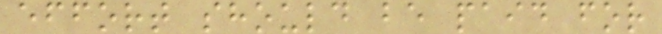effort should be paid for
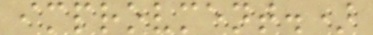improvment.)
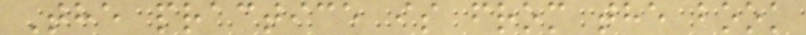The practice is from the book
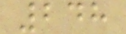248
